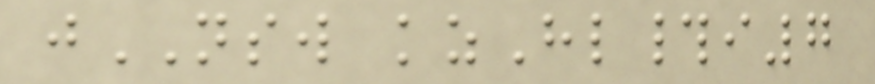jNSW kzHl#i7
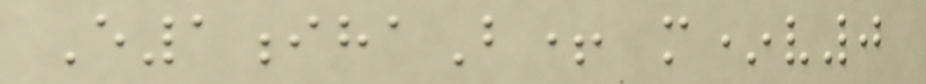E1ihaB+ m*v0
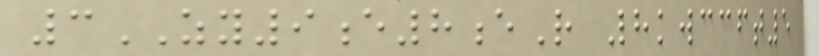3ZY9e8eR 8kwccft5
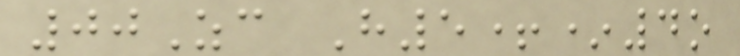00Zc H5+*4o
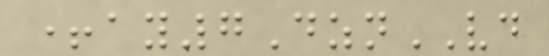+ay7DznVD
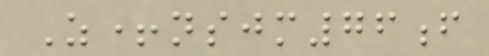Z+nsjm76f
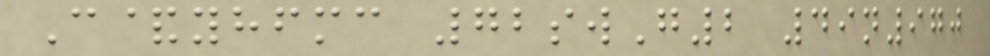C&yhfmc 72swG2 49n970
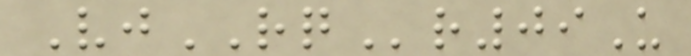VjRQr09U
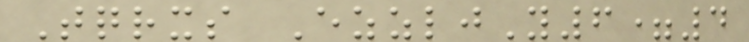Tqrxs EzzljY6=4
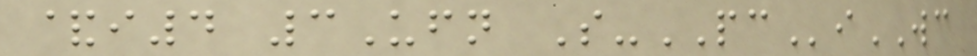&i4 3Ufn S-PCiWC
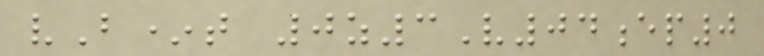vB*t 0z3V04ep0
